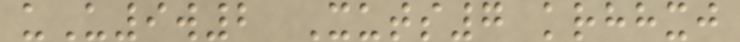uU9w2 Xuts7 krhhxj
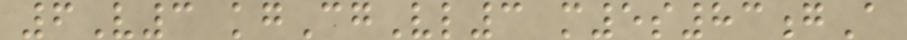6V3 kgCgVl3 m5s83gA
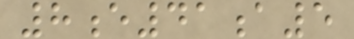8e41a5
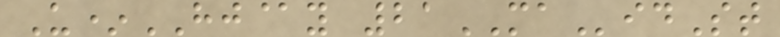U*HJ@y 21MAidSt
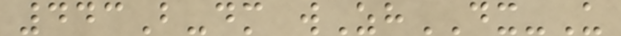443B-dm wZhDX-U
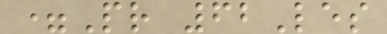=Pr 62Les
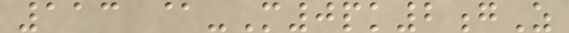113 @-M0pk2gZ
